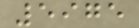5975
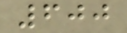600
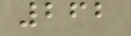262
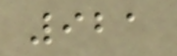921
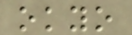okyo
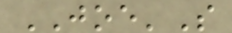JOE'S
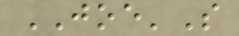JOE'S
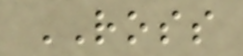ROSS
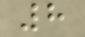8
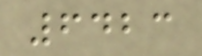6423
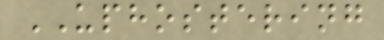UPHOSTERING
